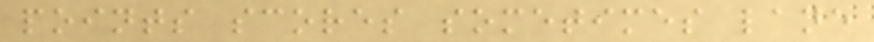points scores sometimes lane
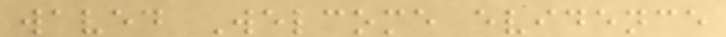waved Welcome evidence
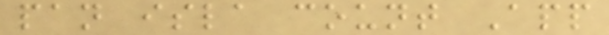pan isla count App
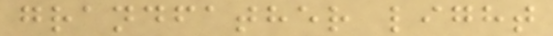grandfather light
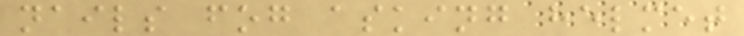nails fog asking helmet
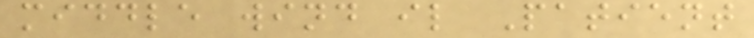middle wind il Patient
